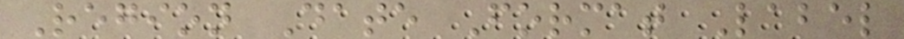Region Date Format Label
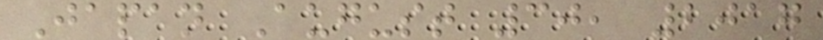Japan August 30, 2017
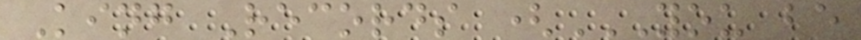King Records (YOU BE
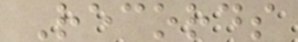Records
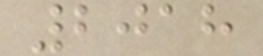2018
